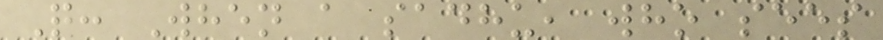Q: When a sadhu, who sees
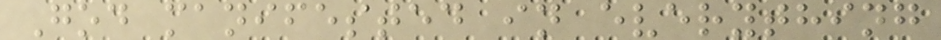God manifested in everything
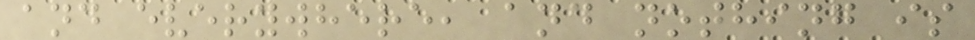and everywhere, and nothing is
